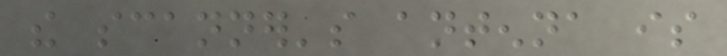the scanner's antenna is
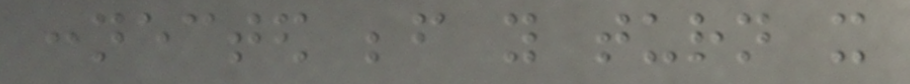connected before you turn it
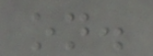on.
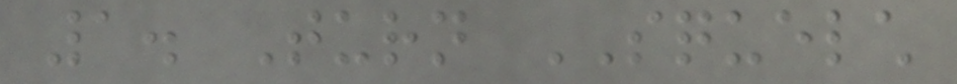1. Turn SQUELCH
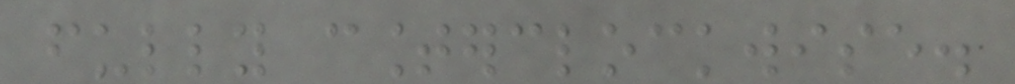fully counterclockwise.
